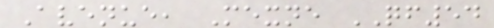Avenue, Mexne QF54
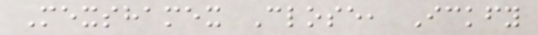Mexshamex Close, Ickfy
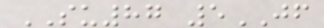SU87 5JF
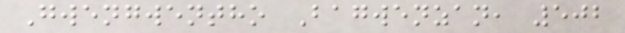Gwengwentho Bagwenzan, 502
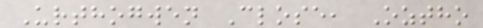Urthogwen Close, Oztho
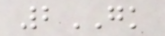2GK
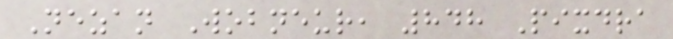Nezan Wobneur, 848 Pixdra
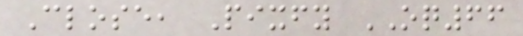Close, Pixfy OQ66
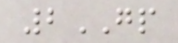2GP
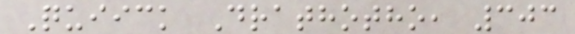Quiick Drathotho, 303
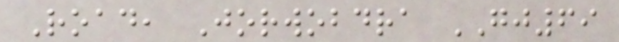Road, Jorwobdra GJ69
